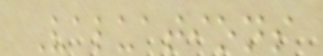Valuations
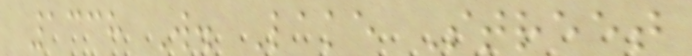1338 W. Lake Street
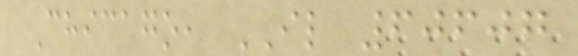Chicago, IL 60607
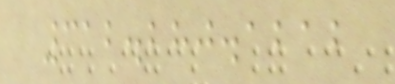312.280.1212
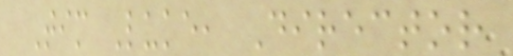Tim Luke, Director
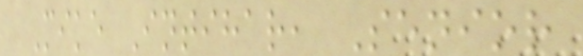Mike Intihar, Senior
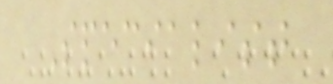Specialist
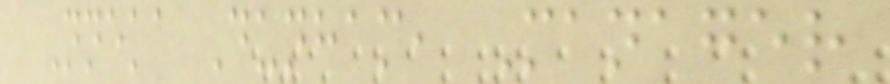Nneka Dunham, Manager
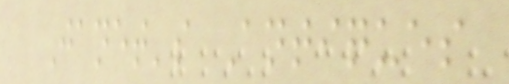Janet's Antiques
